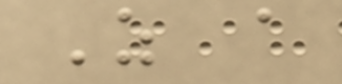As a
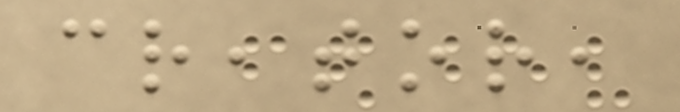creator,
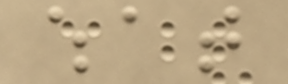what
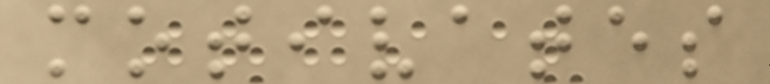motivates
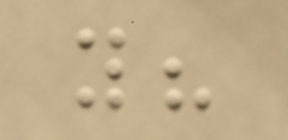you?
